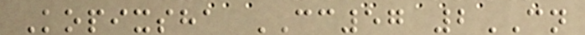Kopixsha CC57 2CN
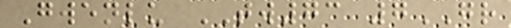Gwenlu TW73 7GR
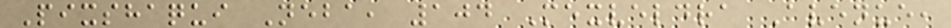Pixshaqui Neba, 104 Mexveldra Avenue,
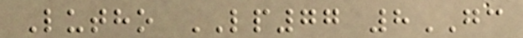Lutho LP77 8GC
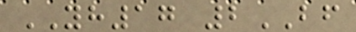YH17 2BF
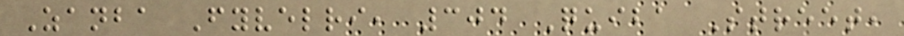Zanba Fyvelri, 304 Quiba Street,
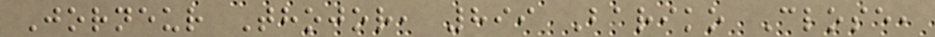Jorneur Thojor, 899 Bariko Close,
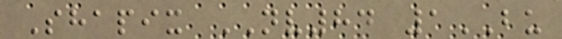Shapix NV84 1BU
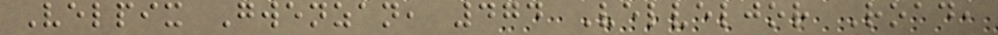Velpix Gwenzan, 474 Velveljor Road,
